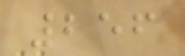256
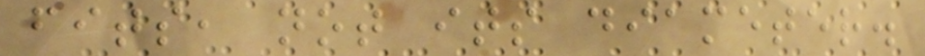fits, not its diameter.
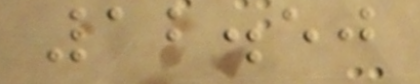12.50
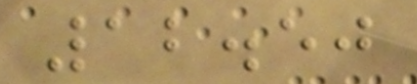12.50
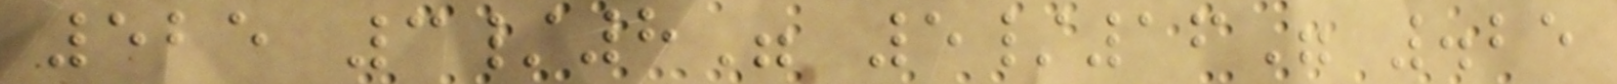525 3/8" 5/16" .25
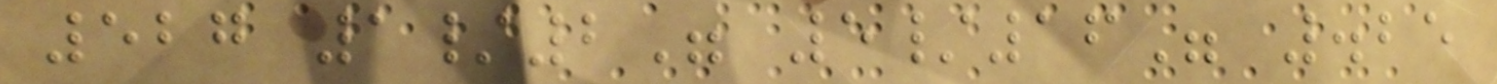527 1/2" 5/16" .25
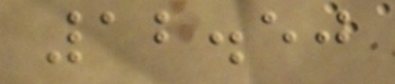12.50
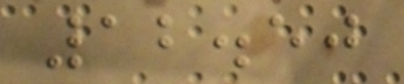12.50
